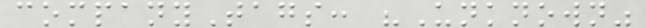companyTags: "Unknown"
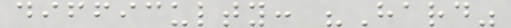difficulty: "Hard"
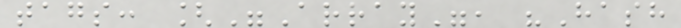tags: ["Array", "Hash
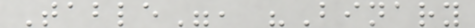Table", "Binary
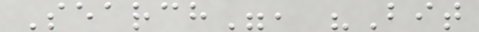Search", "Bit
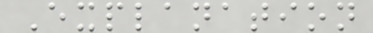Explanation
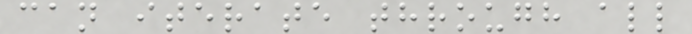can iterate through all
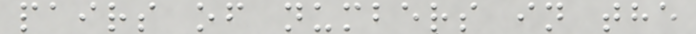pairs of numbers in the
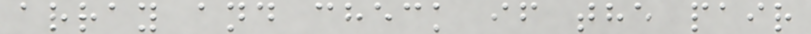array and check if the pair
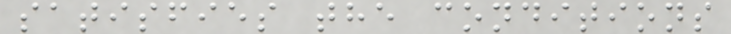satisfies the conditions
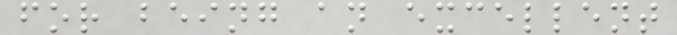for being an excellent
